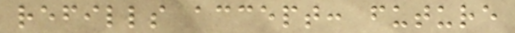refills accept: future
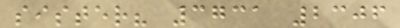sister? 3731 2306
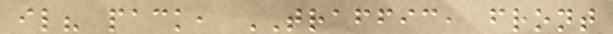il? pack, TRAFFIC, front
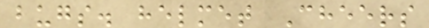bugs. helmet Cheers
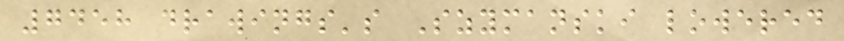7458 drawings's Szymanski lowered
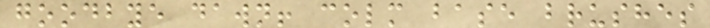goodbye dawn! colm base brushes
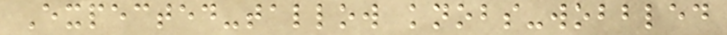Expected-tallow knobs-wobbled
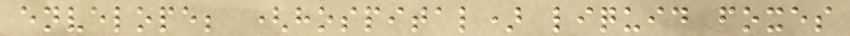envelope; (hospital) liquid foxes
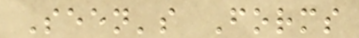Seen's Forms
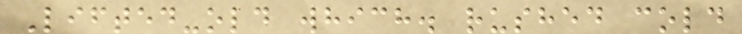Lifted-old which. rushed cold
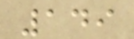149
